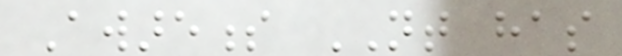Awareness NT has
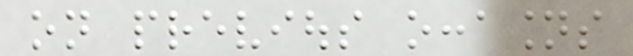on previous occasions
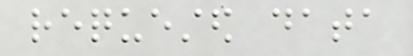requested data
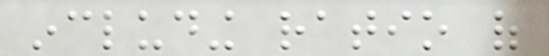including ratio of
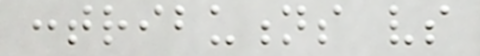contributions vs
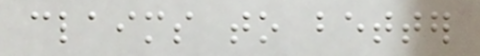claims to better
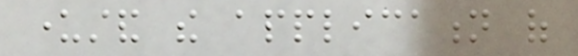understand the application of
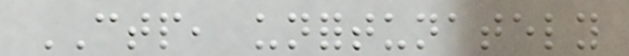CTP, unfortunately
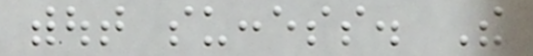without success. The
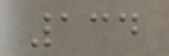134
